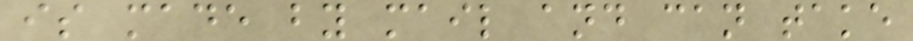is made by mail and can take
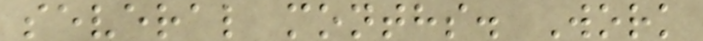several months. Work
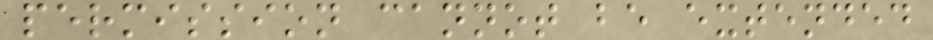permission cannot be extended
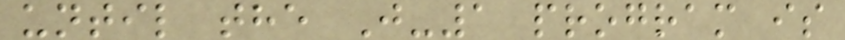until the J-1 program is
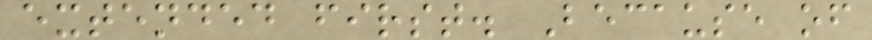extended first. Because of
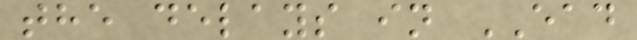the delays in EAD
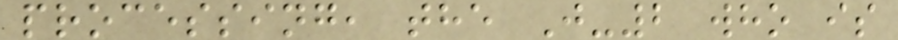processing, the J-2 who is
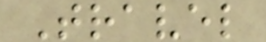Travel
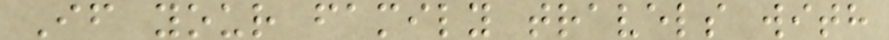If your family travels with
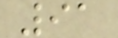91
